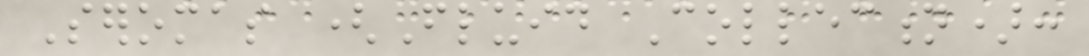Seromas (Fluid Collection):
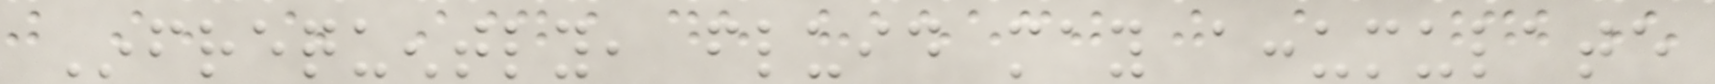Infrequently, fluid may accumulate
